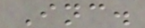Inc.
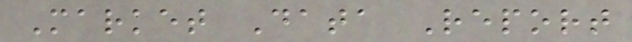Market Data Report
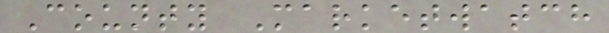County Marketwatch
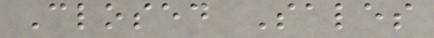Closed Sales
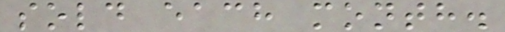sold each month.
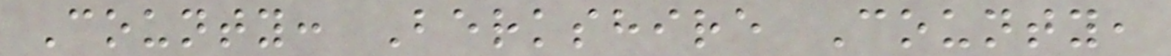County: Berkshire County,
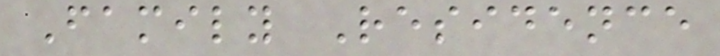Family Residence
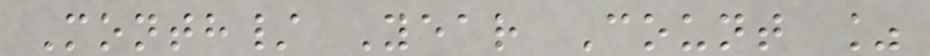Month/ Year Count %
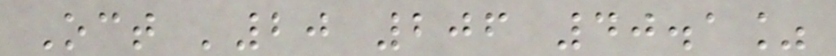Oct '20 206 40.1%
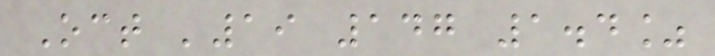Oct '19 147 1.4%
